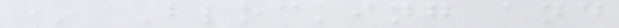* Blocking and
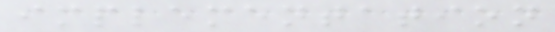implementation
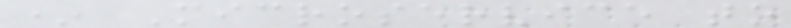* Microservice to
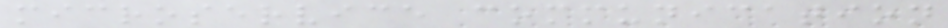microservice communication
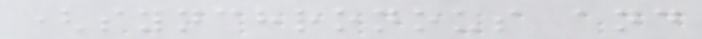(synchronous and
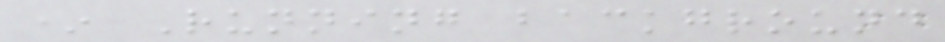* Running background
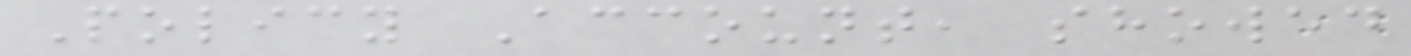Policy Account, showed
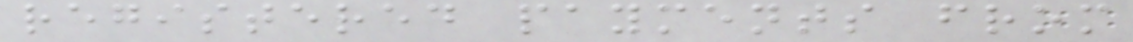registered payments from
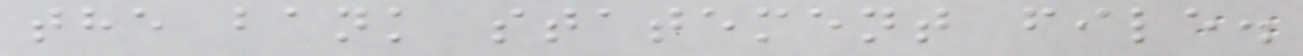the bank statement file.
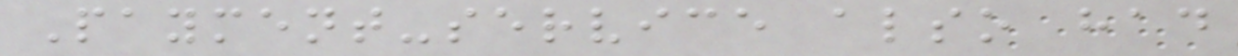Payment-service also had
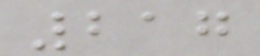217
